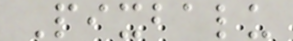Pixbalu
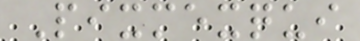Pixmexqui
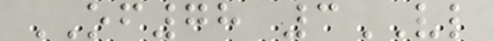OF78 3VL
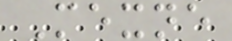Mexne
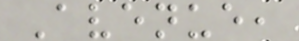Avenue,
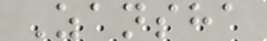Zansha
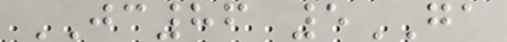JC86 5GA
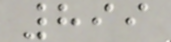899
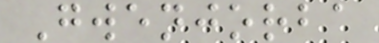Gwenjorba
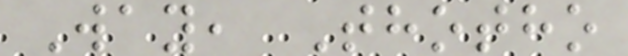Way, Thotho
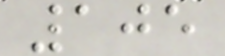105
